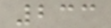233
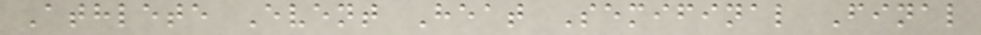Athlete Event Heat Semifinal Final
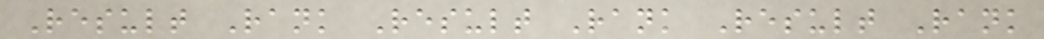Result Rank Result Rank Result Rank
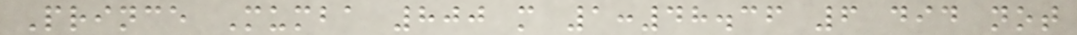Prince Mumba 800 m 1:48.36 6 did not
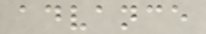advance
